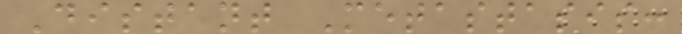Distant Metastasis:
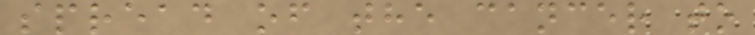spread of the cancer to
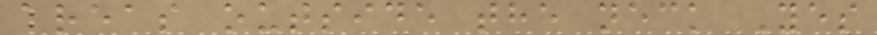areas outside the neck Yes
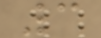3
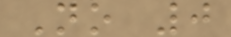No 0
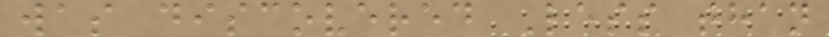was discovered Less than
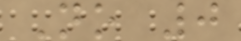No 0
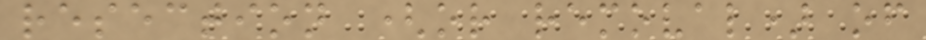resection (or removal) of
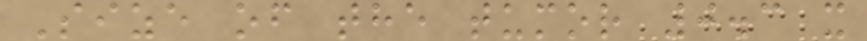Size of the tumor 0.3 x
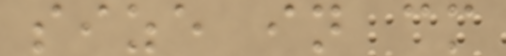size in cm
